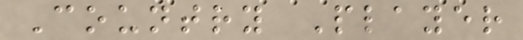Country Player
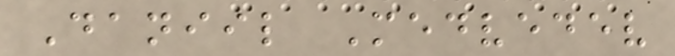Daniil Medvedev
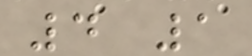4 1
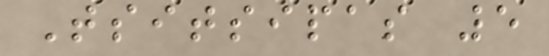Tsitsipas 5
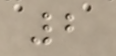2
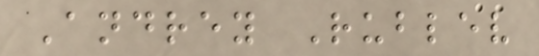Andrey Rublev
